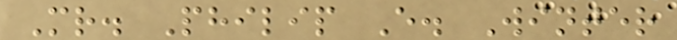Mr. Philip E. Winter
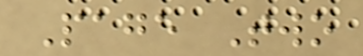Page Two
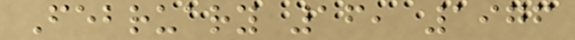February 16, 1976
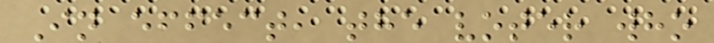In effect, the voter who
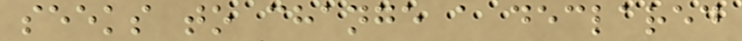seeks to change a declared
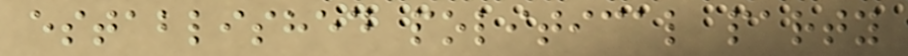established political party
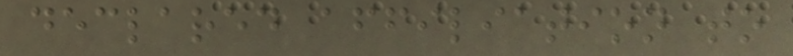declared affiliation to
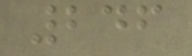246
